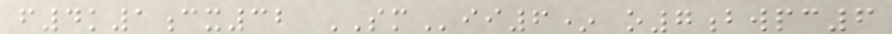f4k1cx32 SMii6* o7bwpc6
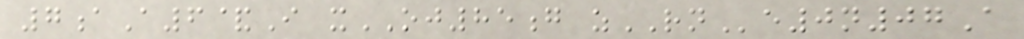7aA6&I xOJ85g zRNe0n07A
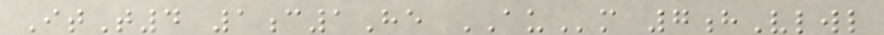ItT4 1c1He AUm 7hVlwl
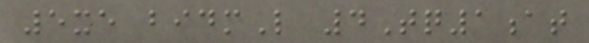5xe bidmL 4Tq1at
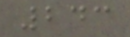243
